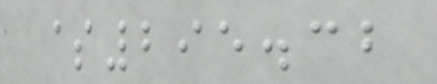$295.32
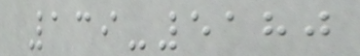139-5180
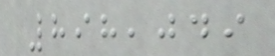898,049
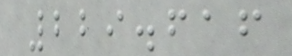229.616
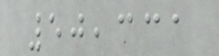50,331
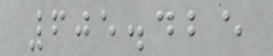605.425
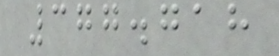377.718
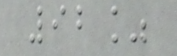92%
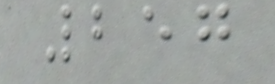257
